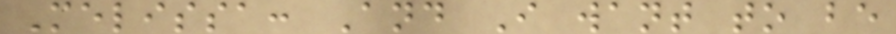Melissa: And I want to be
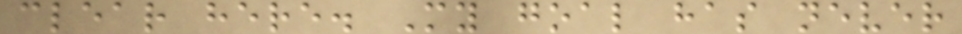clear here. My goal has never
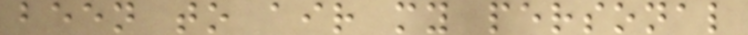been to air my personal
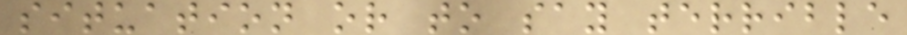situation or to say terrible
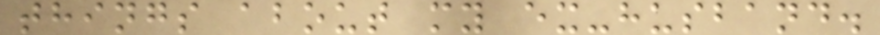things about my ex-husband.
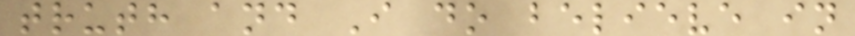truth and I do believe in
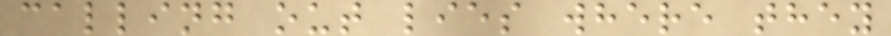calling out lies where they
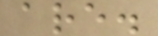are.
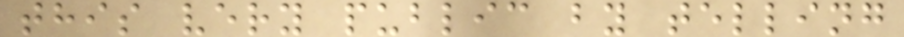this very public by telling
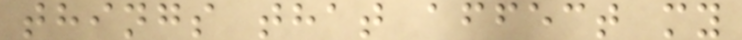things that affect my
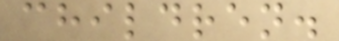children.
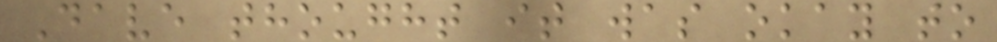Dave thought it was okay to
